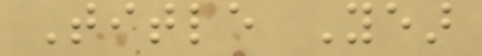Title Year
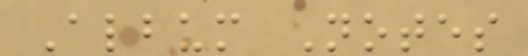Album Notes
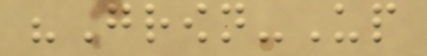"Grown-Up
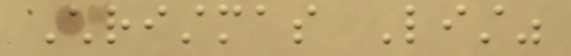Christmas List"
